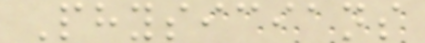Physicians
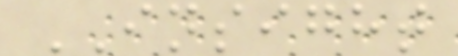INSIGHT
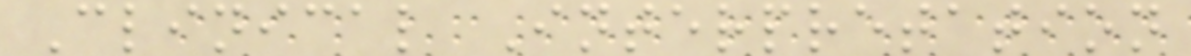Clinical Interpretation
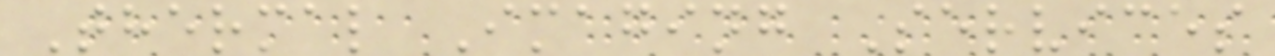Thermal Imaging Services
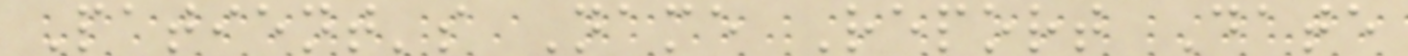Patient's Name Report Date
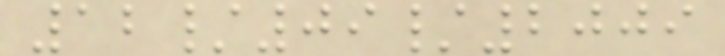12/09/2009
